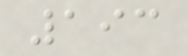193
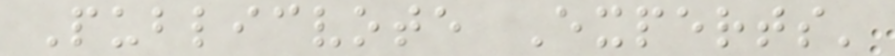Publicvote Experts'
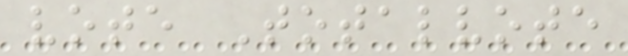vote Totalvote
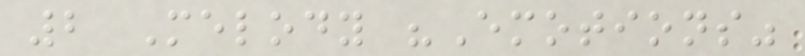2 Melody "Emotions"
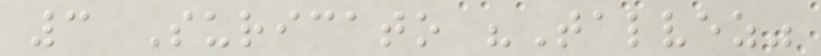3 Suricato "Talvez"
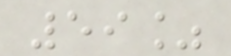59%
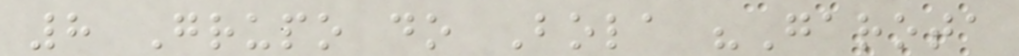8 Grupo do Bola "Garota
